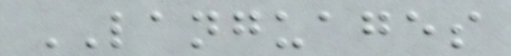LANGUAGES
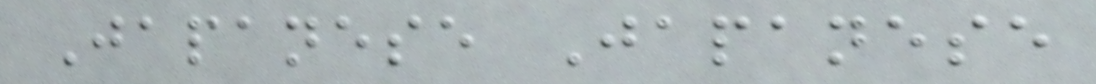Japanese Japanese
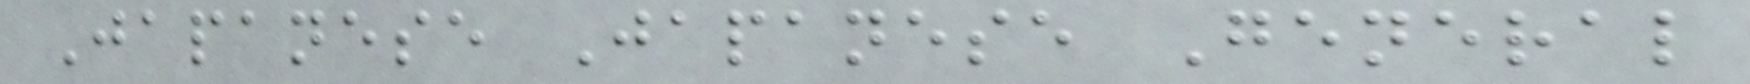Japanese Japanese General
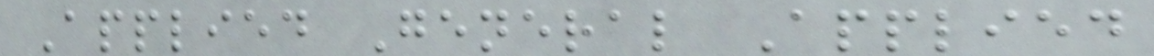Applied General Applied
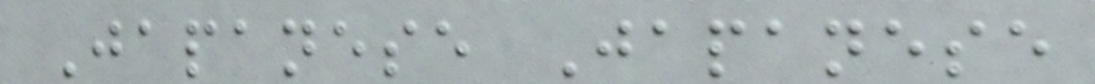Japanese Japanese
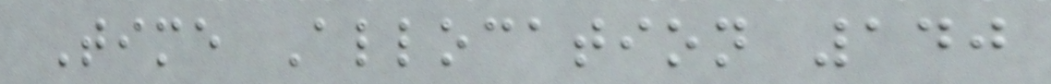Time Allocation 140
